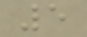5
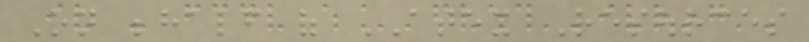On behalf of ATEX Resources
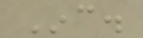Inc.
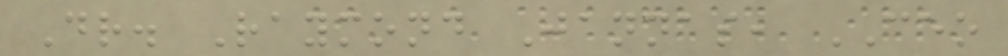Dr. Raymond Jannas, CEO
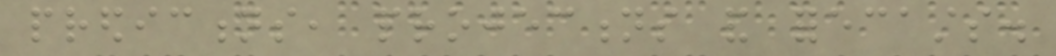predictions, projections and forecasts.
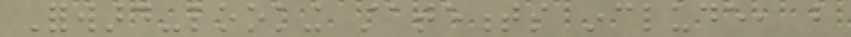Forward-looking statements include, but
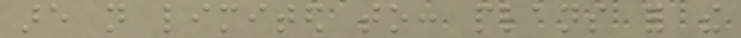are not limited to: plans for the
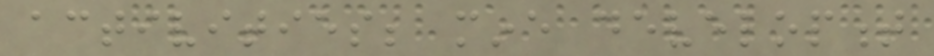activities; mine development
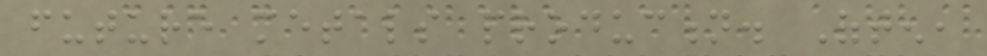future metals production. Often,
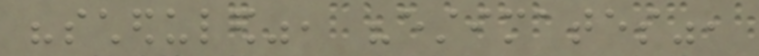"scheduled", "estimates",
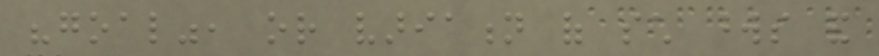"goal", or variation of such words and
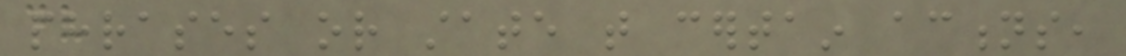phrases or state that certain actions,
